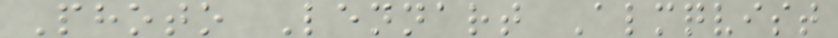Photo Lennart Almqvist
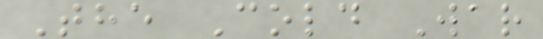The Cold War
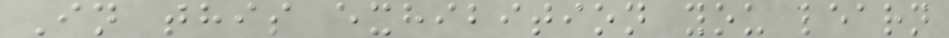In this exhibition you learn
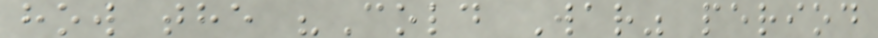how the "Cold War" period
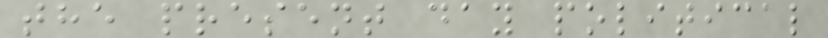the present day political
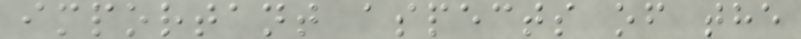important aspects of the
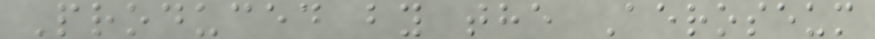Produced by the Aeroseum
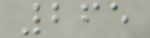265
